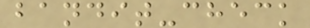bandit-check
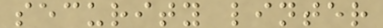security linter
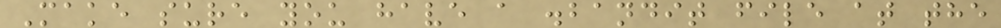Make sure you have a .bandit file at the
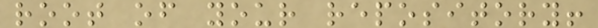root of your repository!
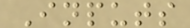Inputs
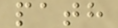path
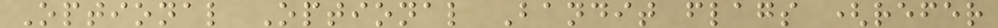Optional Optional Bandit flags (refer
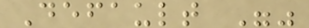Default ""
